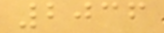2036
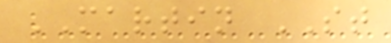MARTIN ST
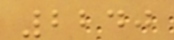2240
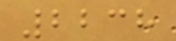2238
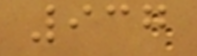937
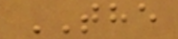THE
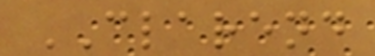CLAREND
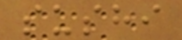sushi
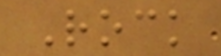Rock
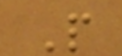P
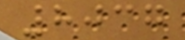8037
